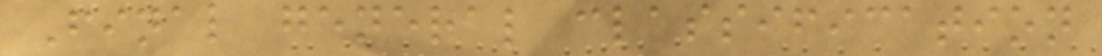Final general classification
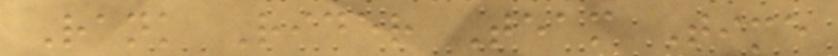Rank Rider Team Time
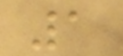1
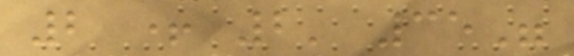2 + 2' 35"
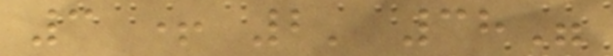3 + 2' 38"
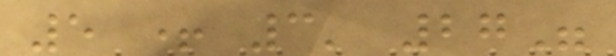5 + 3' 27"
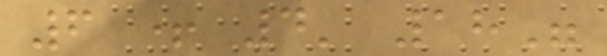6 + 4' 18"
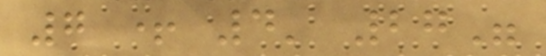7 + 4' 27"
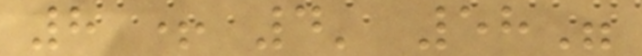8 + 4' 58"
